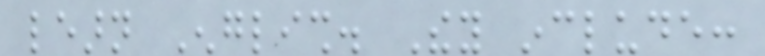learn English. They include:
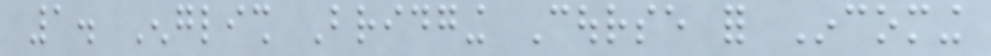1. English Bridging Course for Incoming
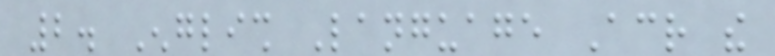2. English Language Across the
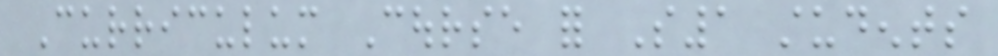Curriculum Course for S1 students
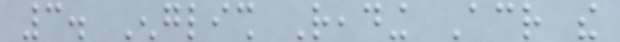3. English Reading Across the
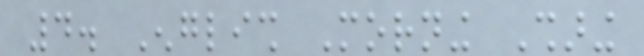4. English Morning Sharing
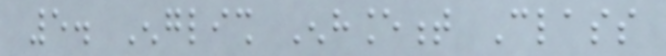5. English Enhancement Class
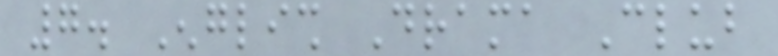7. English Drama Club
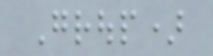Group)
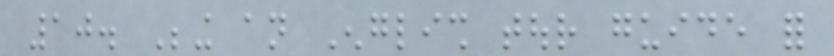10. Being an English tour guide for
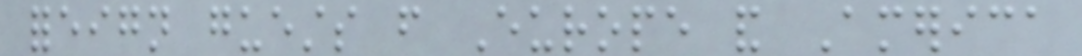foreign guests from Europe and America
